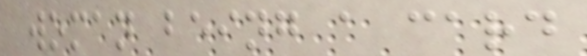woman being a card
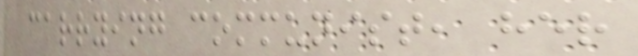carrying communist, her
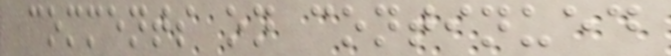comments on continued
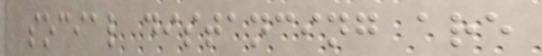social distancing are
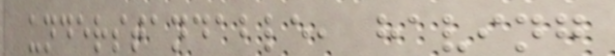understandable, having
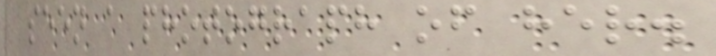seen a photograph of her.
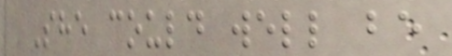She could well be
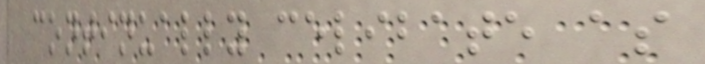continually celibate as
